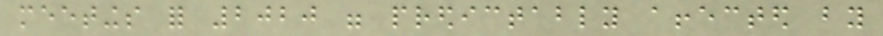meetings for 2020 were predictably affected by
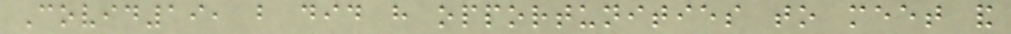Covid19, but did have opportunities to meet and
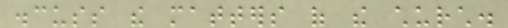discuss the matters of the church.
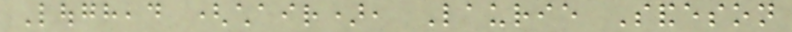Loughead (chair), Laurie Sandeson
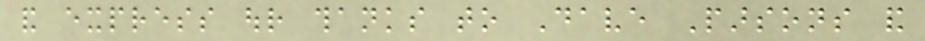and express our thanks to Dave Parsons and
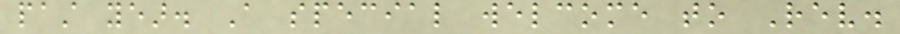past year. A special welcome to Rev.
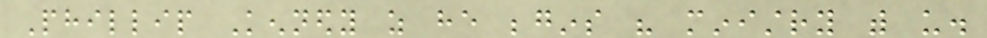Phillip Kennedy as he begins his ministry with us.
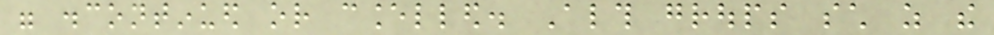were discontinued or cancelled. Although groups such as the
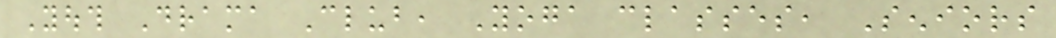Youth Drama Club, Yoga classes, Seniors
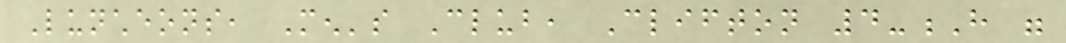Luncheons, Men's Club, Clifton 4-H were
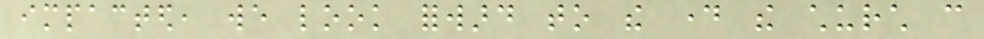impacted, we look forward to the day the church can
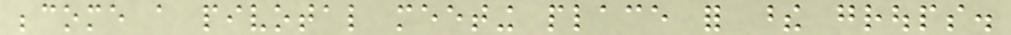become a pivotal meeting place for these groups.
